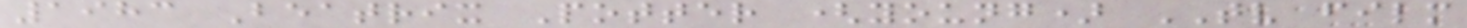1983 Beatrix Potter (young) TV film
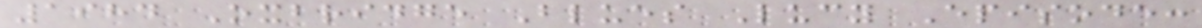1984 Oxbridge Blues Lucy Episode:
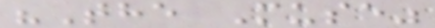"The Muse"
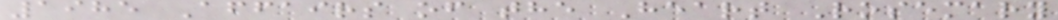1985 Affairs of the Heart Rosemary
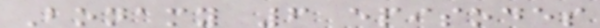Bonamy 6 episodes
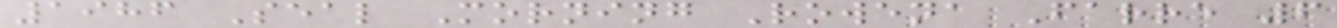1986 Seal Morning Rowena Farre 6
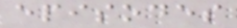episodes
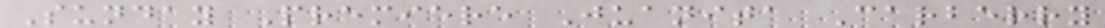Sunday Premiere Juanita Carberry
